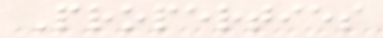Properties
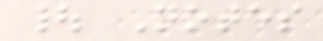| Notes
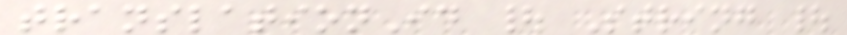translationId | String |
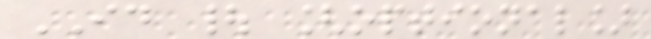ID | [optional]
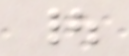|
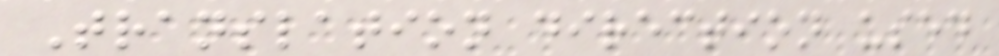Translation direction used
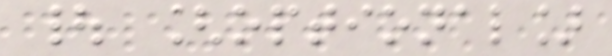| [optional]
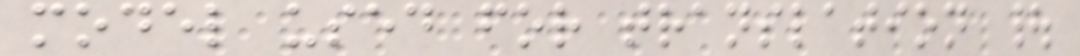model used for translation |
